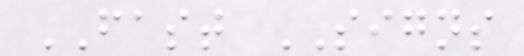FAST SIGNS
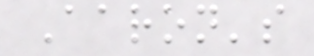Aaron's
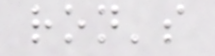ron's
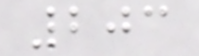203
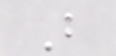B
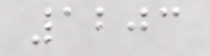1203
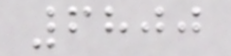6800
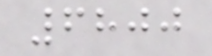6800
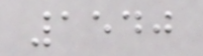1540
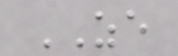ZE
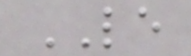LE
